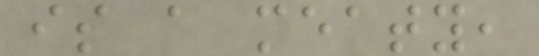is a meaty,
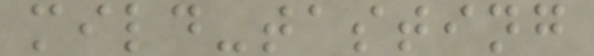mild-tasting
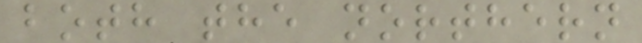both the northern
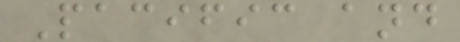Pacific and
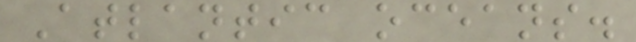Atlantic oceans.
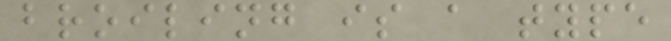broiling is a type
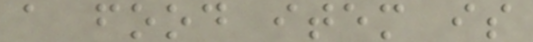a food item is
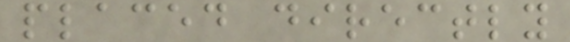placed directly
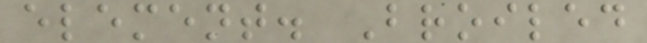element. Broiled
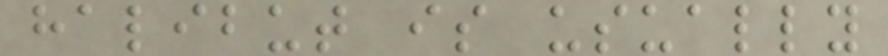halibut is usually
